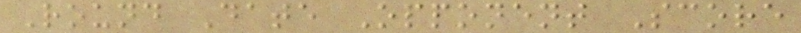Round Date Opponent Score
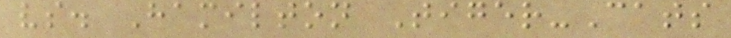vs. Hamilton Tiger-Cats
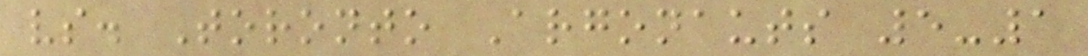vs. Toronto Argonauts 5-1
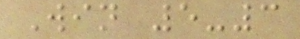Win 5-3
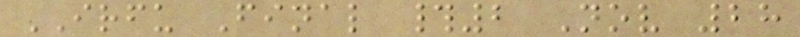IRFU Final #2 Nov 28
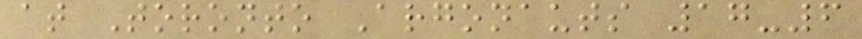at Toronto Argonauts 17-6
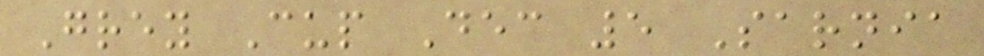Grey Cup Dec 5 Sarnia
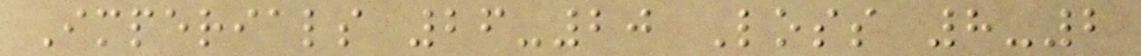Imperials 26-20 Loss 8-2
